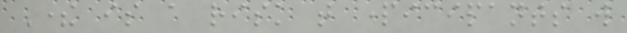There is a risk that participants will
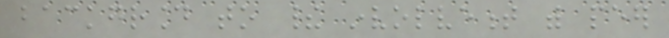background to their involvement with peer
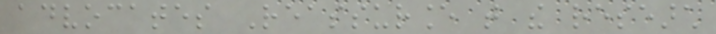advocates Reassurance that the research
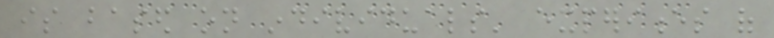is based on individuals' experiences of
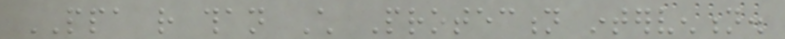PPA rather than Child Protection intervention.
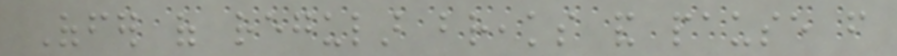Offer of regular breaks and pause from
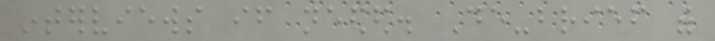interviews if needed. De-brief with
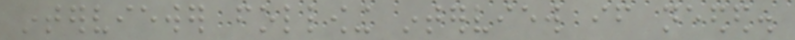interviewer following interview if needed.
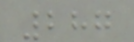287
